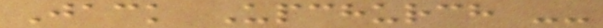Jack Upchurch --
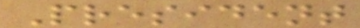President
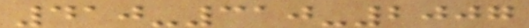410-310-2007
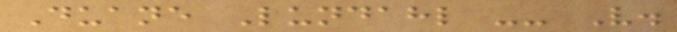Duane Lundahl -- V.
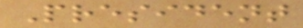President
